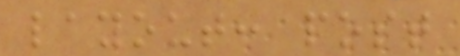layout: post
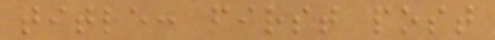title: first post
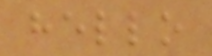hello
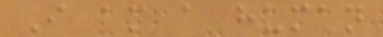I am a human
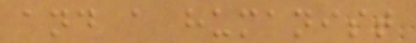and a humanist
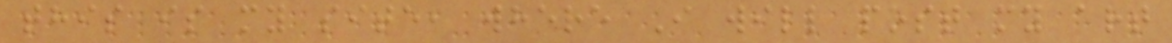this is my site, where I will post my art
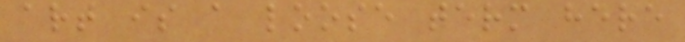art is a loose term here
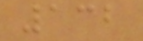132
